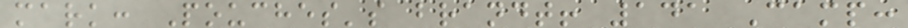mark: Pouches's brandt! 141 Camp:
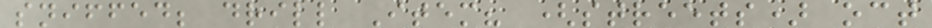sniffed; drill Item? (streets) oct
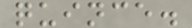quince.
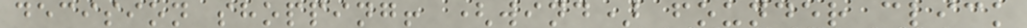decision shopping! (wind) founder click
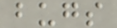bugs
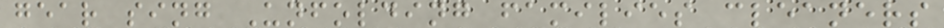gear sing Unfolding families cleaners
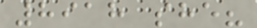8918 she?
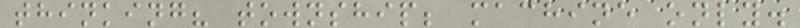thinking? township; machine only.
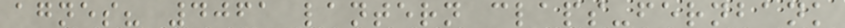agnes? 4061 lantern claps-fernbank
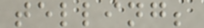telling;
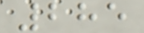285
